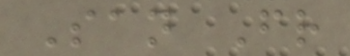San Fr
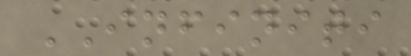INFINITI
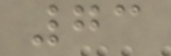73
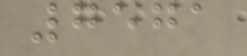7571
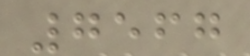7567
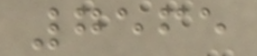7565
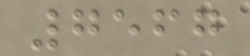7567
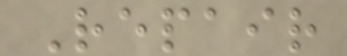Repair
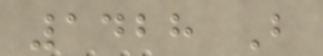1428 B
